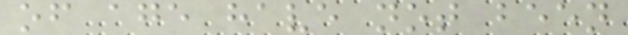of age have not been
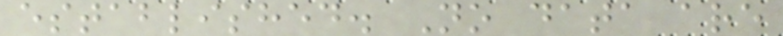established. No data are
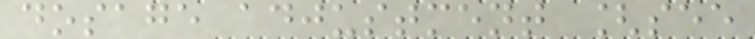dosage adjustment [see
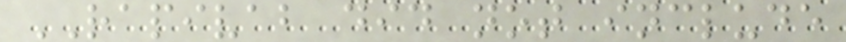RAPIVAB did not include
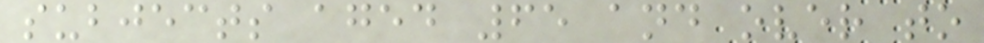subjects aged 65 and over to
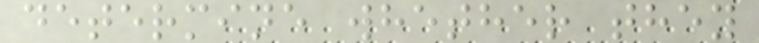determine whether they
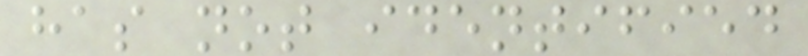has not identified
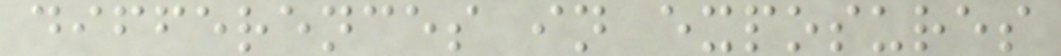differences in exposures
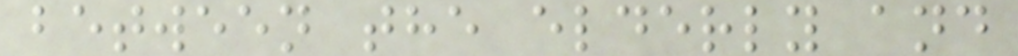between the elderly and
